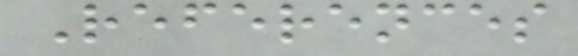References
